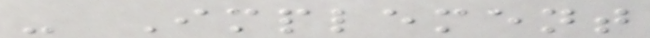- Implement
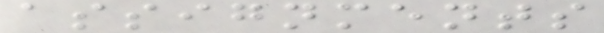assignments
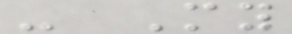- My
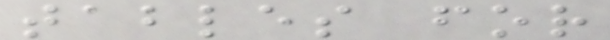tables for
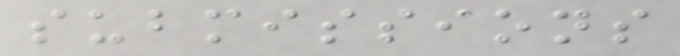submissions
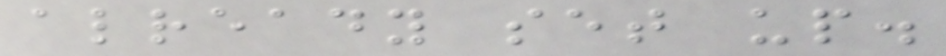already set up.
